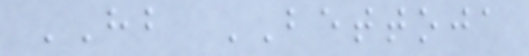HB BETTOJA
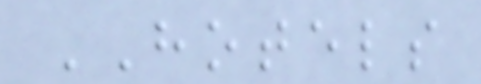HOTELS
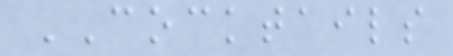COCKTAILS
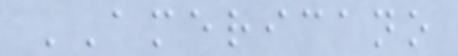AMERICANO
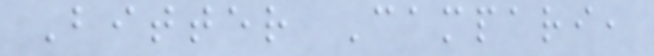Bitter Campari,
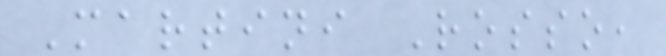Martini Rosso,
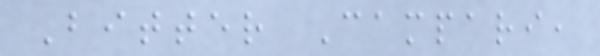Bitter Campari,
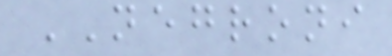NEGRONI
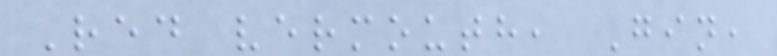Red vermouth, Gin,
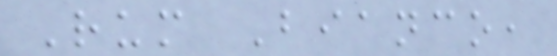Rum Bianco,
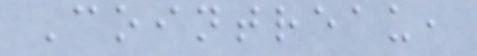Cointreau,
